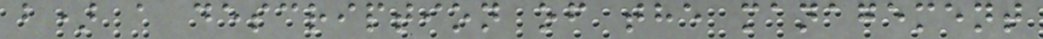b) a description of the management
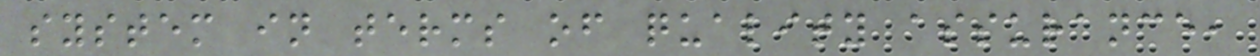system in terms of quality assurance,
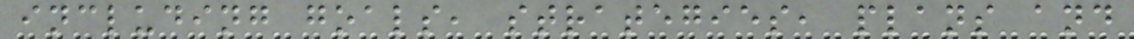including goals, strategies, plans and
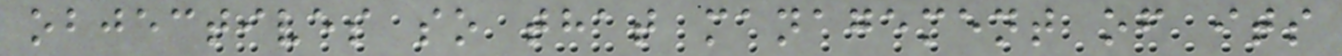objectives so that management of its
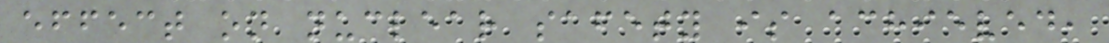effect on nuclear safety is achieved,
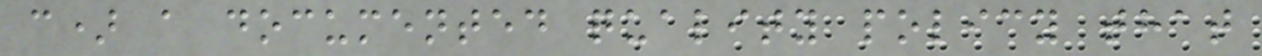c) a documented quality policy that
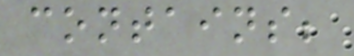contains;
